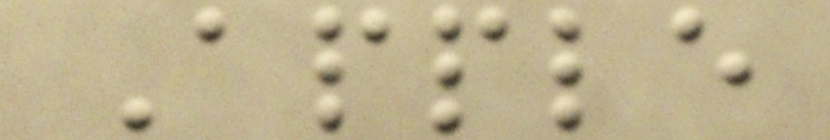Apple
